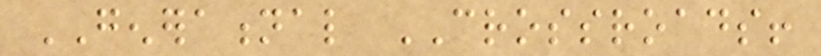GENERATIONAL CROSSROADS!
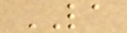LA
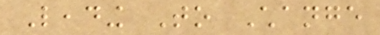Leading To Change
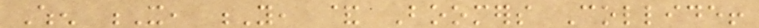When X, Y, & Boomers Collide!
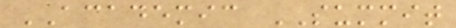ACADEMIC SUMMIT
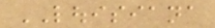LOUISIANA
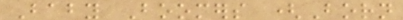Baby Boomers (Born
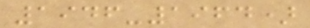1946-1964)
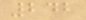242
